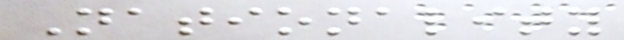Nationality
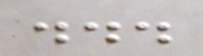...
